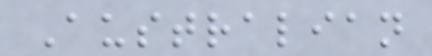Australian
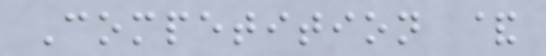Competition &
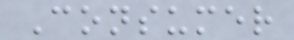Consumer
